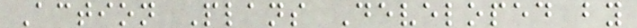Action Plans Developed by
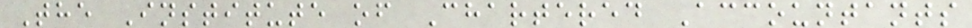The Institute of Chartered Accountants
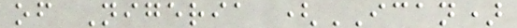of Nigeria (ICAN)
